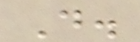D.
